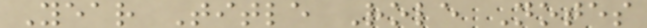Year Title Role Notes
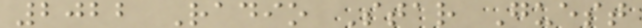2022 Radio Star Guest
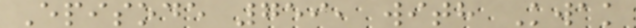Episode 759, with Kwak
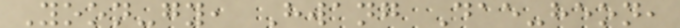Yoon-gy, Hwang Dae-heon,
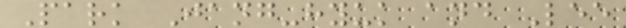Park Jang-hyuk and Lee
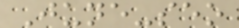June-seo
